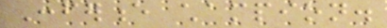Conference champion.
